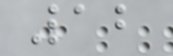12
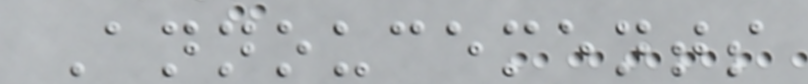Annoucements
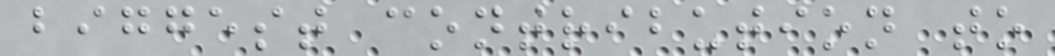biggest contribution to
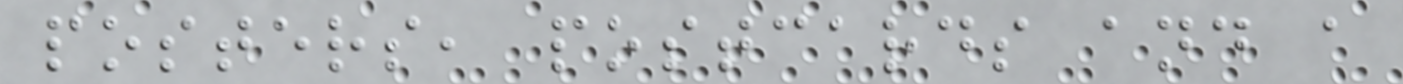posters, postcards and a
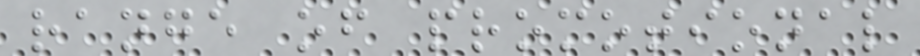range of promotional
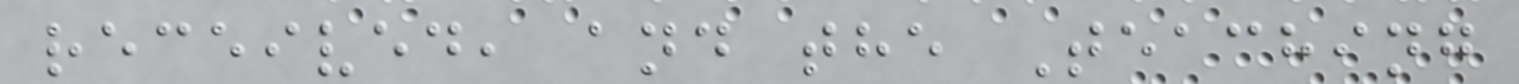received, and the Teaching
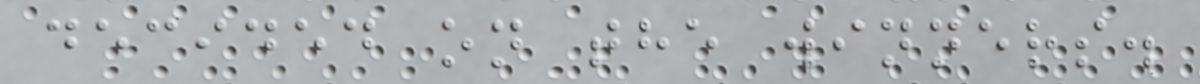decided on the winners.
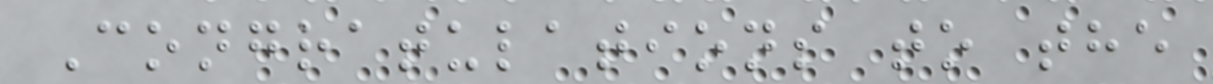Congratulations to the
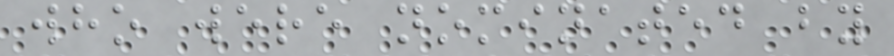who were nominated by
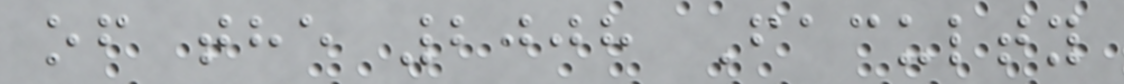of the 2008 Faculty
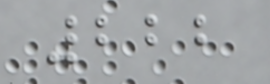222
